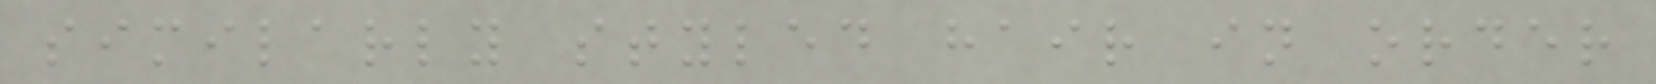similarly styled hair in order
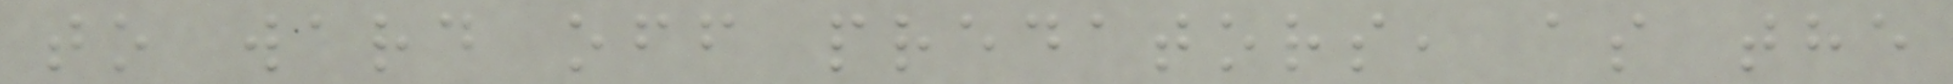to ward off predators, as the
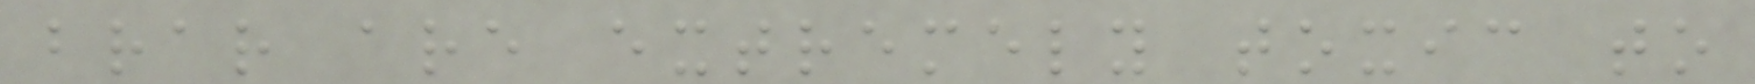brar are extremely toxic to
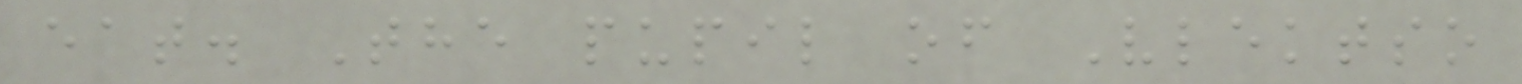eat. The pupil of Vlektso
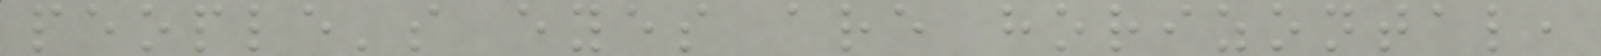people's eyes are horizontal,
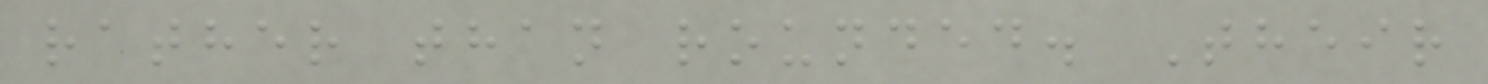rather than rounded. Their
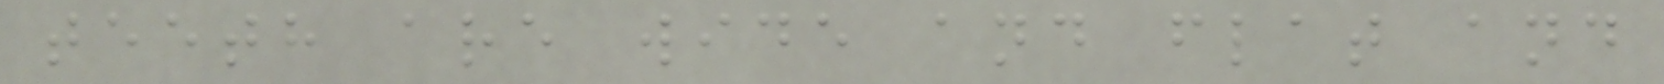teeth are wide and flat and
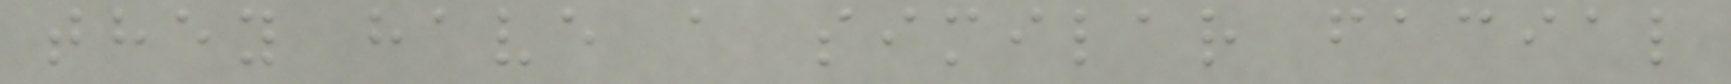they have a similar facial
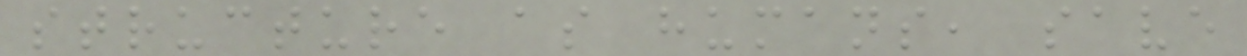structure as humans, save
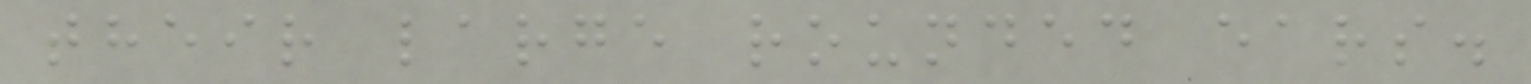their large rounded ears.
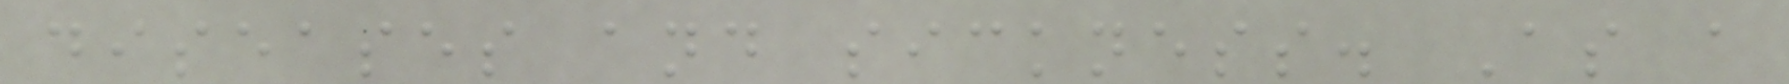diseases and sickness. As a
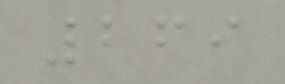269
